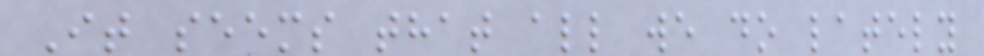It seems that all we do lately
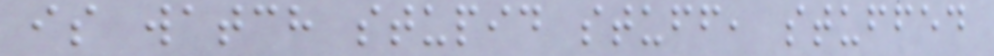is watch stupid stuff, stuffed
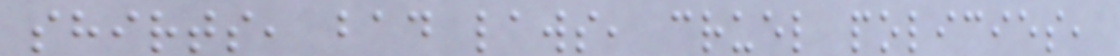shirts, bad laws, cruel policies,
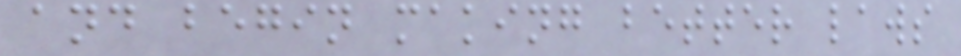and begin making better laws
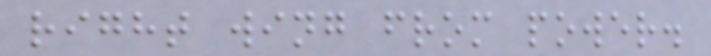right wing from power.
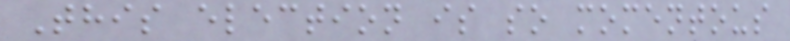This election is so momentous
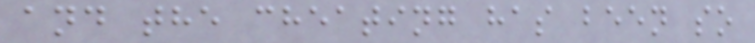and the cheating has been so
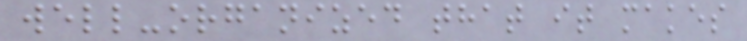well-organized that it makes
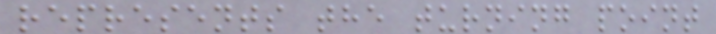represents the turning point
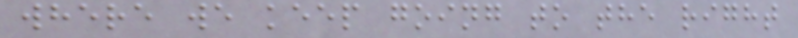where we keep going to the right
